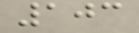103
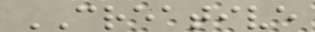CREATIVE
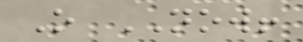O NOW!
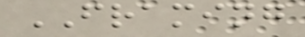FRAMING
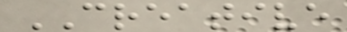CREATIVE
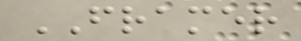FRAMER
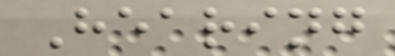Hearing
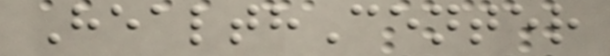HealthCenter
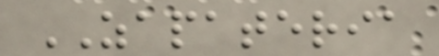ZAPATERIA
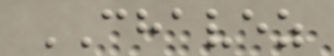CHAVEZ
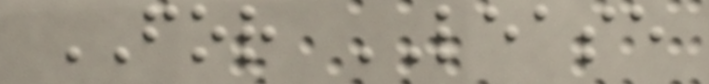FOR LEASE
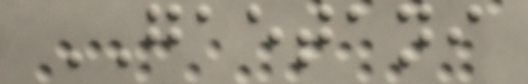GAETANI
